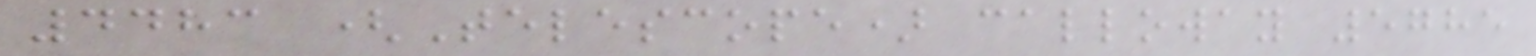4483 (Telescope) calloway 5785
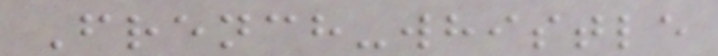French-whistle
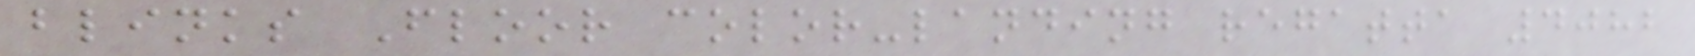blinks Floor color-landing regatta 4082
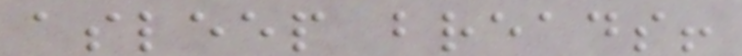asleep breads!
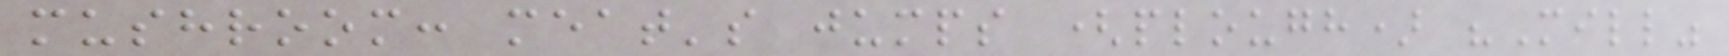mushroom: meat's jumps (plough) "Mill"
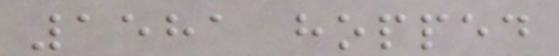1581 hopped
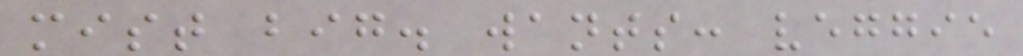mist big. wants: veggie
